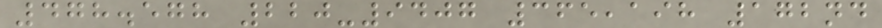478.578 220-9407 365,198 172nd
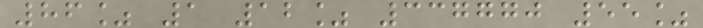86% 1 12% 337770 55%
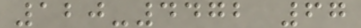120-4472 67
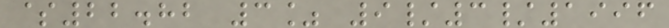$22.82 3% 9/3/1996
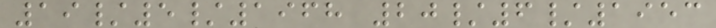19/5/1968 20/6/1953
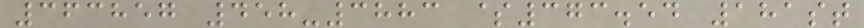363857 458-3883 $373.54 181st
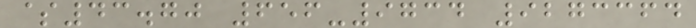$43.70 656-9734 9273364
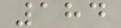184
